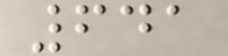641
